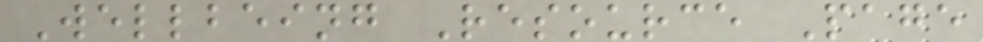Wellbeing Resource Page
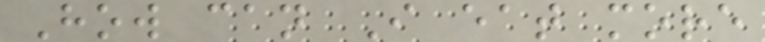How can I eat more
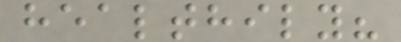healthily?
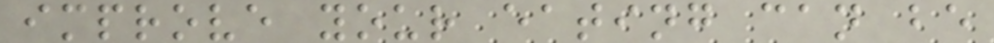improve your eating can be
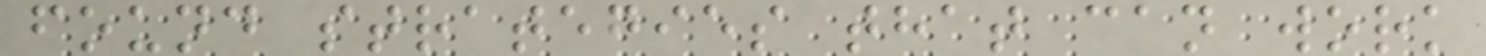found strategies that can work
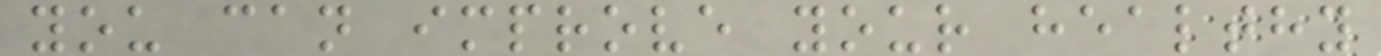you can improve your healthy
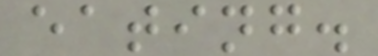eating.
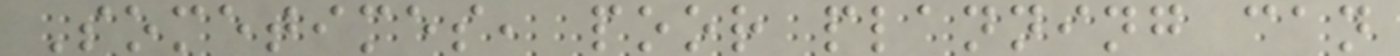Sometimes, poor planning can
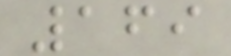169
